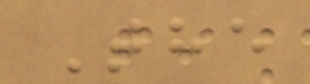The
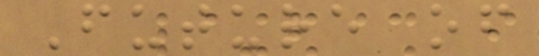Future of
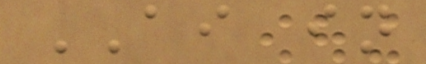AI in
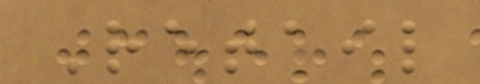Retail
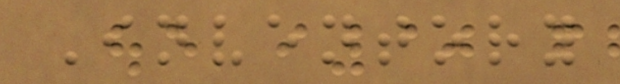Inventory
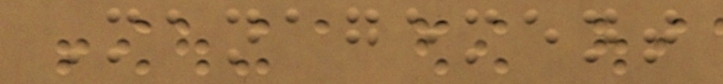Management
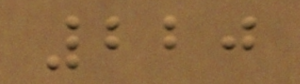220
